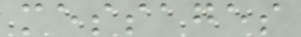messages
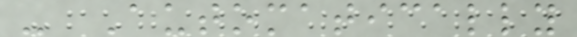- Automatically
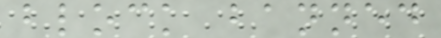block banned
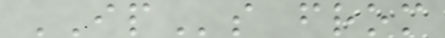IPs from
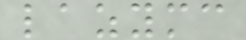lazymc
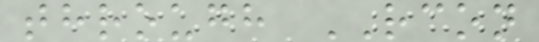through RCON
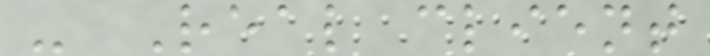- Real client
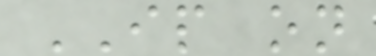IP on
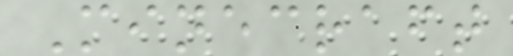Minecraft
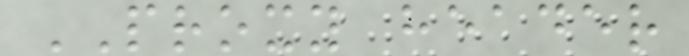PROXY header
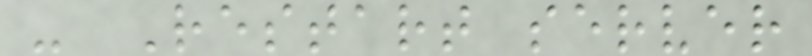- Restart server
